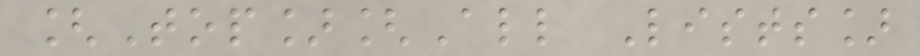[Top][All Lists]
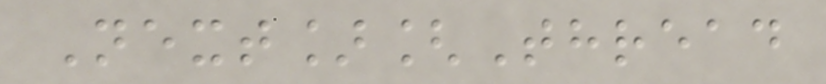Next][Thread
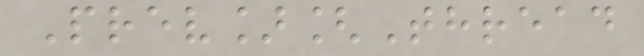Prev][Thread
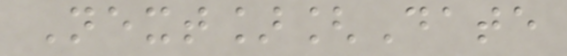Next][Date
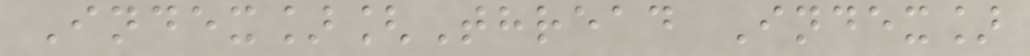Index][Thread Index]
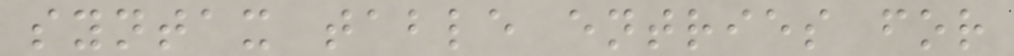syntax table entries for
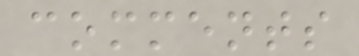comments
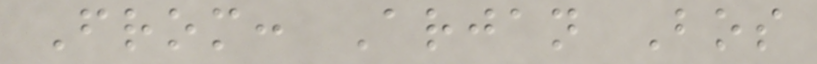From: Arjan Bos
